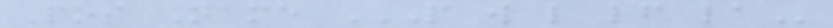Pos Name P W L LF LA
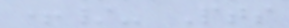+/- Pts
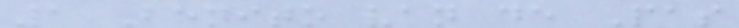1 Benito van de Pas
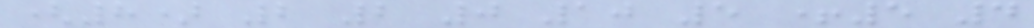(8) 2 2 0 10 5 +5 4
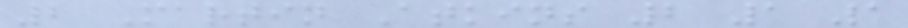2 Martin Atkins 2 1 1
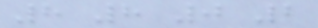8 8 0 2
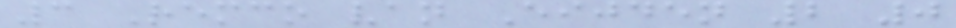3 Remco van Eijden 2 0
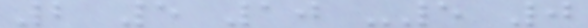2 5 10 -5 0
